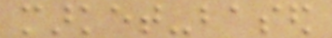market-based
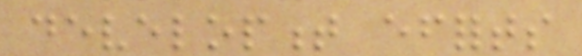development efforts
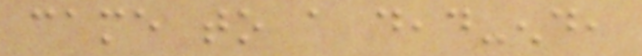came to a dead-end,
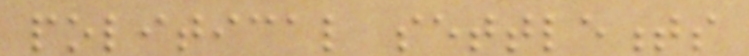political settlements
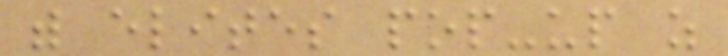with elites pop-up as
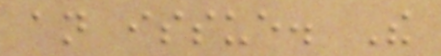an issue. The
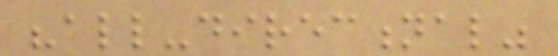"all-directional"
